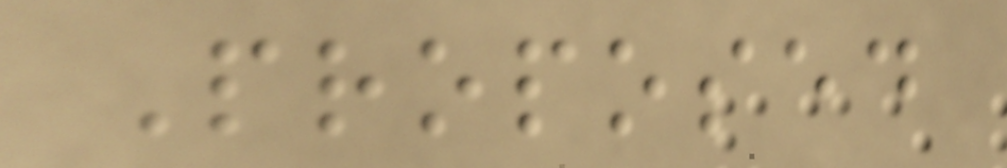Proposed
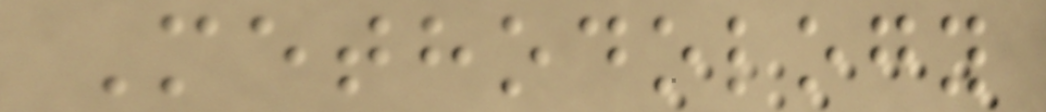Methodology
